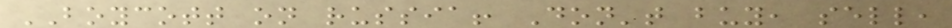BOYCOTT on russia! Don't buy, sell,
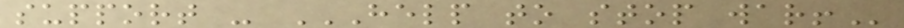support - HELP TO STOP WAR!
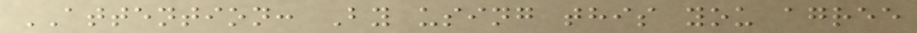ATTENTION: By using this you agree
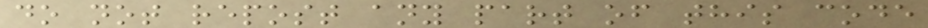do not repost any part of this code
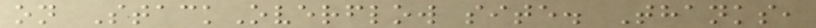on StackOverflow site. Thanks,
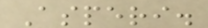Asperi.
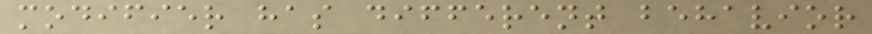modifier has different behavior
